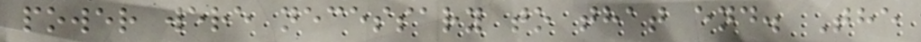power were necessary to that end. The
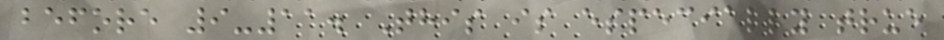before 9-11. This is especially true
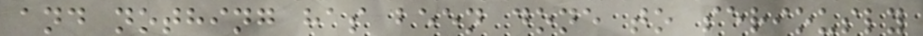and nothing has been done to seriously
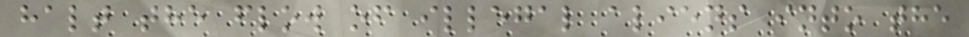halt the flow of illegal aliens into the
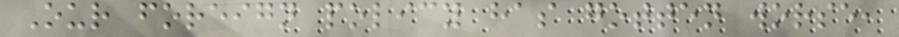Our foreign policy has gotten worse,
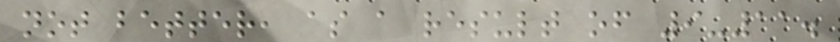not better, as a result of 9-11.
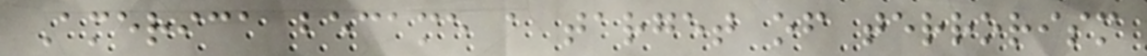America became a target of terrorism
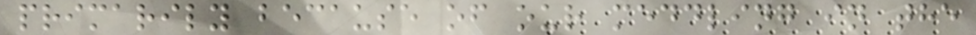primarily because of our meddling in the
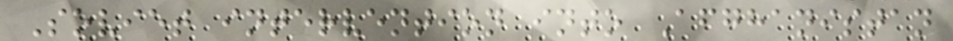Soviet intervention into Afghanistan
